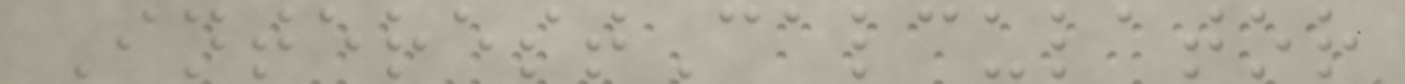InterestCalculator
